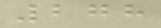278
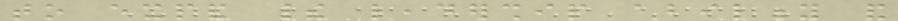to expand their leadership ability and
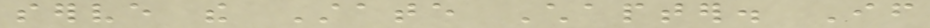serve the State Chapter. If
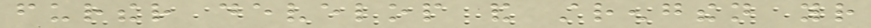further develop and strengthen your
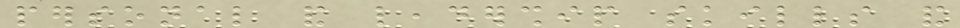personal and leadership skills and
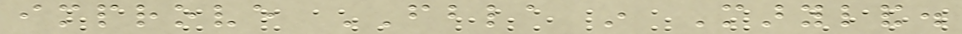improve FBLA in Maryland.
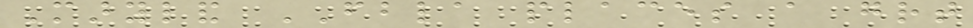Maryland FBLA places a great
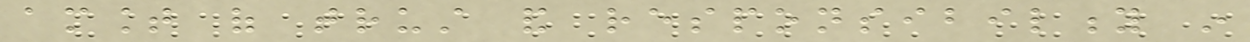amount of trust and responsibility in
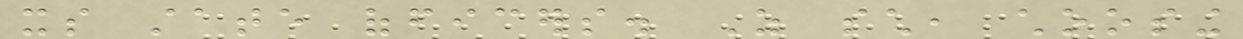its state officers. As such, choosing
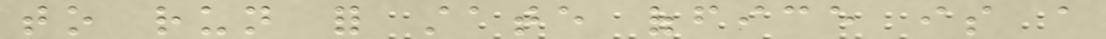to run for state office is a
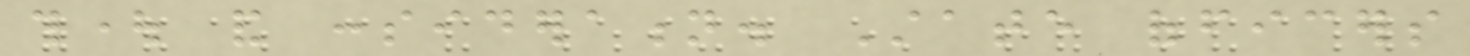thought and consideration. State officers
